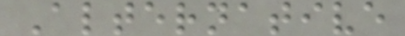Alternative
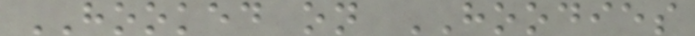HOOKED on HOODIES
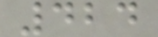424
